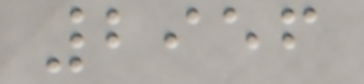2956
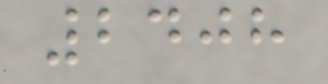2408
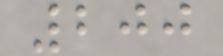200
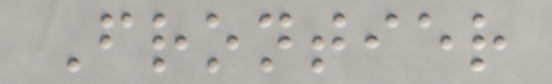Frontier
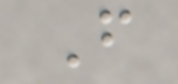F
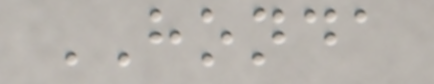HONDA
